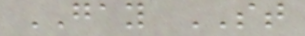GAY ST
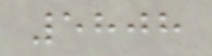5808
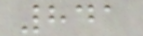841
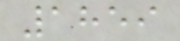1859
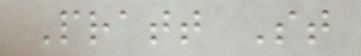Pratt St
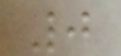0
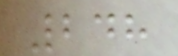248
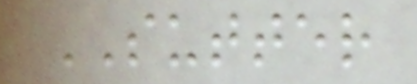SUTTER
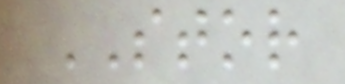STOR
